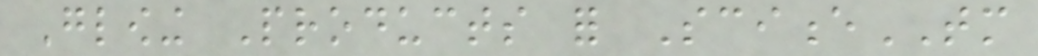Glowing Products for ScienceTM
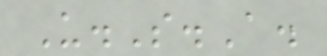U.S.A.
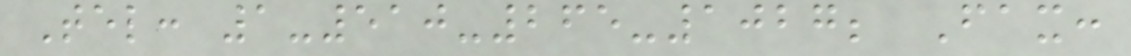Tel: 1-510-265-1027; Fax:
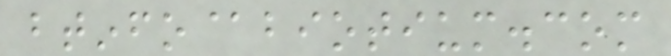btinfo@biotium.com
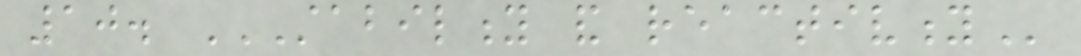10. STABILITY AND REACTIVITY
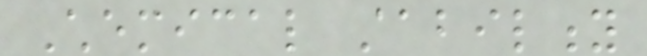Chemical stability
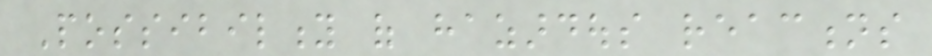Possibility of hazardous reactions
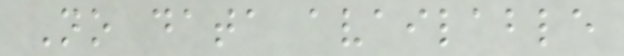No data available
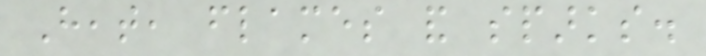Heat, flames and sparks.
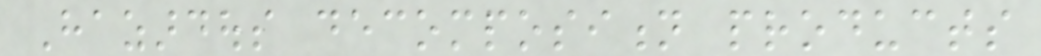Hazardous decomposition products
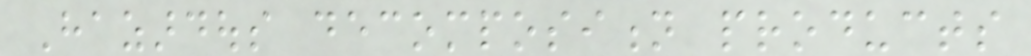Hazardous decomposition products
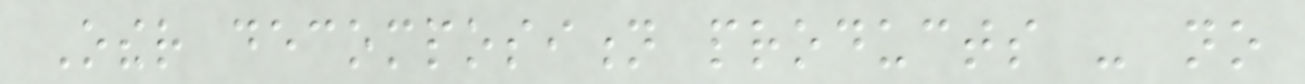Other decomposition products - no
